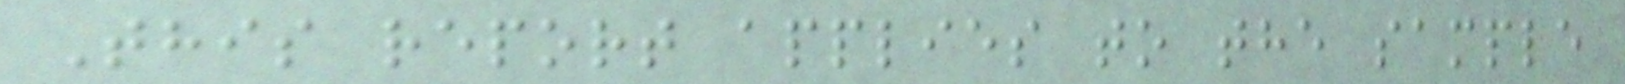This report applies to the sample
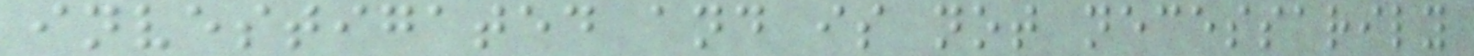investigated and is not necessarily
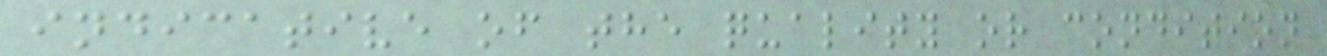indicative of the quality or condition
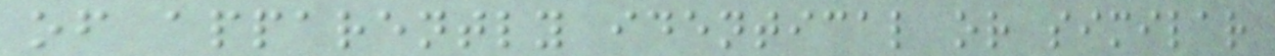of apparently identical or similar
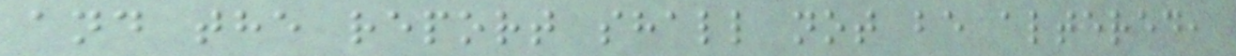and the report shall not be altered,
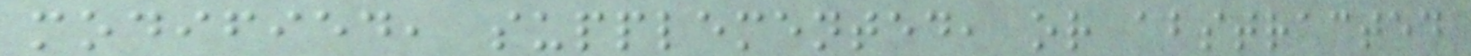modified, supplemented, or abstracted
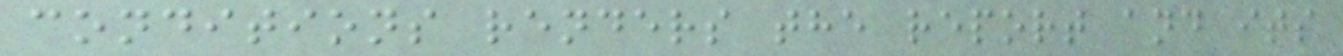conditions renders the report and its
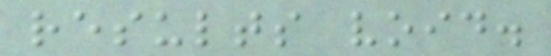results void.
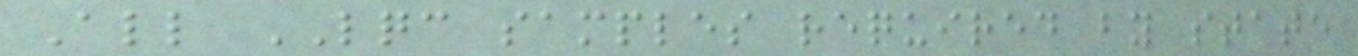All LQC samples required by state
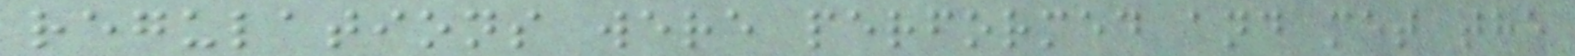regulations were performed and met the
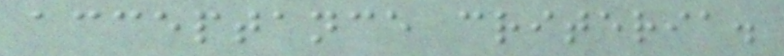acceptance criteria.
